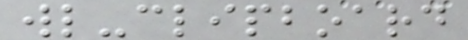wl-clipboard
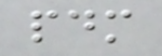pdm
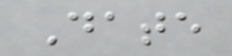Date
